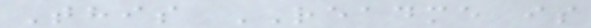This README is
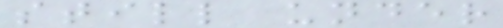still under
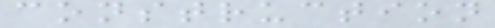construction
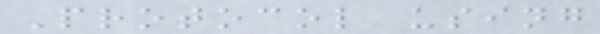Protocol using
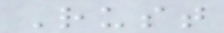Rust
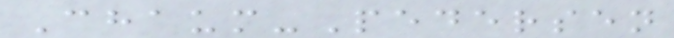Chaum-Pedersen
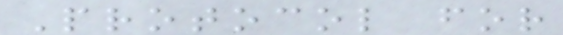Protocol for
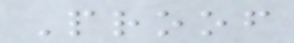Proof
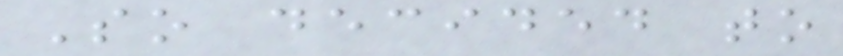So decided to
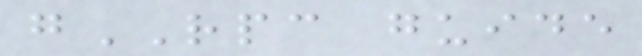gRPC guide
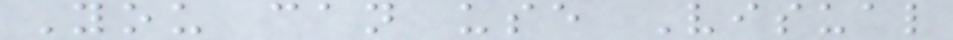You can use Visual
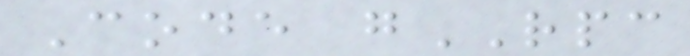Code gRPC
